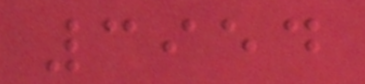3954
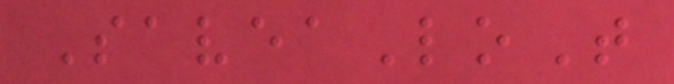SaveaLoT
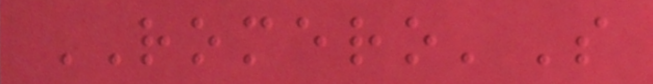ROMERO'S
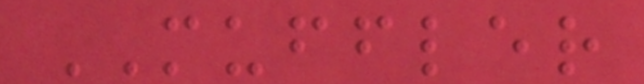MUFFLER
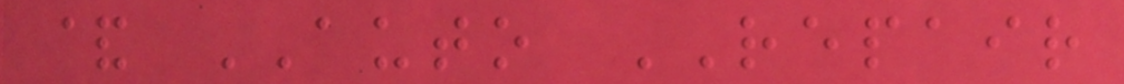& AUTO REPAIR
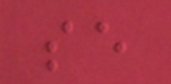se
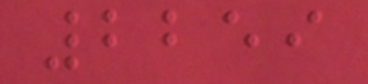2259
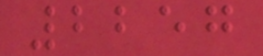2257
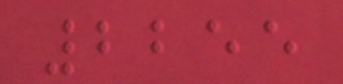2255
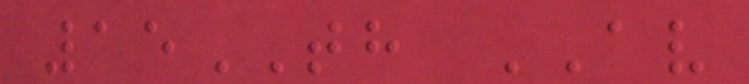15TH AV
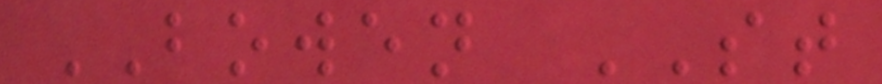BOWEN ST
